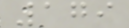179
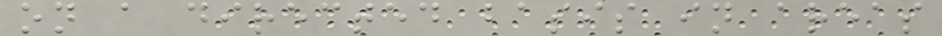on a directed basis in areas
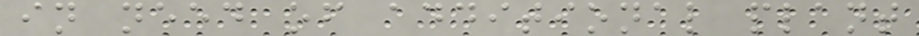in need of additional plant
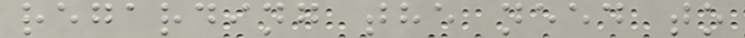regarding the need to
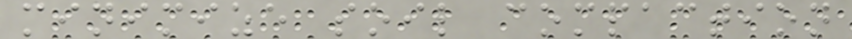minimize soil compaction
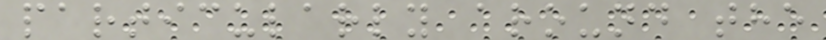particularly around the
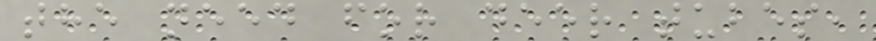the need for deer tubes,
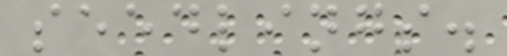seedlings.
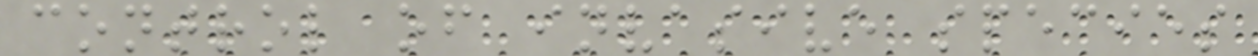control of invasive species
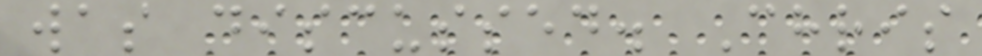was discussed. Chris
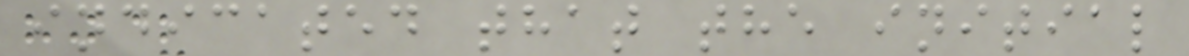indicated that the initial
